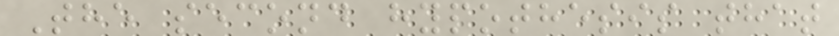The second hypothesis that
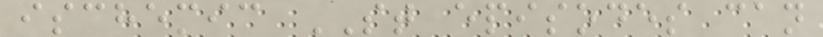ischemic ST episodes can
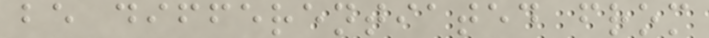be differentiated from
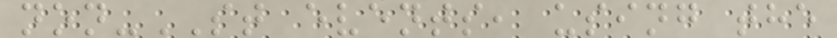non-ST events, using the
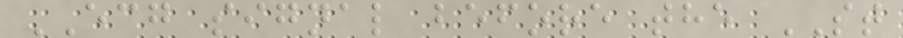ECG signal before the ST
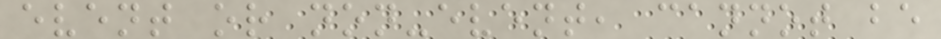event or non-event, cannot be
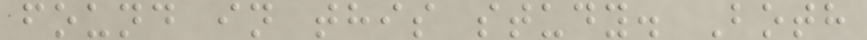found in this study. Both
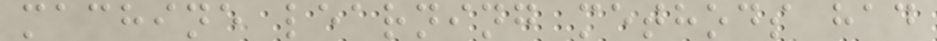machine learning methods had
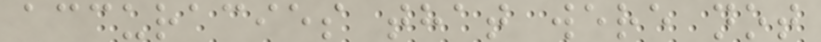accuracies that were not
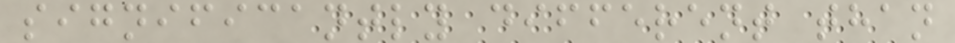significantly different than
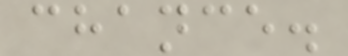chance.
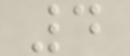4
